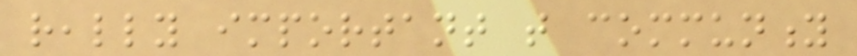really important that community
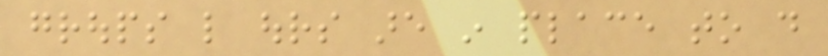groups like ours are in place to do
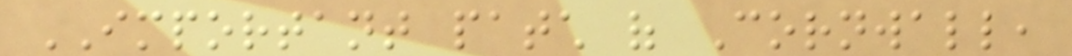IMPORTANT patch of Cornwall,
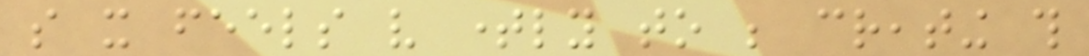so it feels very timely to be creating this
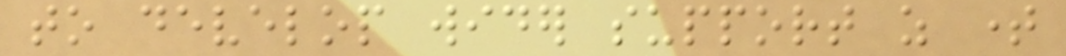to develop wider support as time
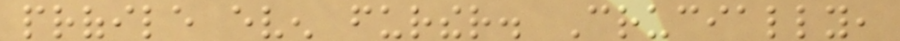profile even further. Crucially,
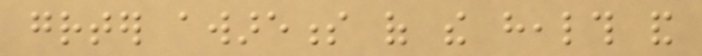greater awareness of the health and
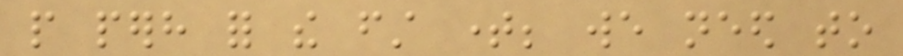people perhaps for the first time; we need to
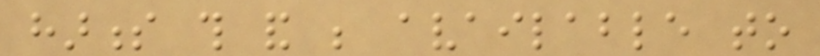harness this and be available to
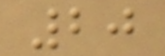20
